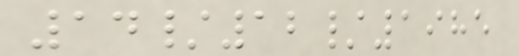14/12/1985
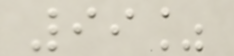99%
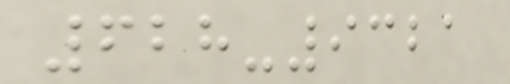628-9321
